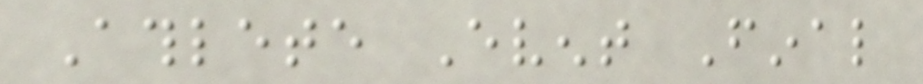Athlete Event Final
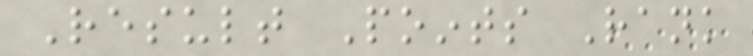Result Points Rank
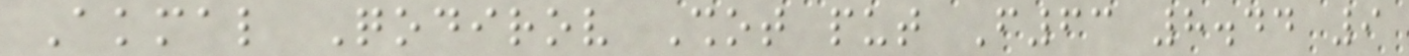Akmal Qodirov Shot put F63 8.44 9
